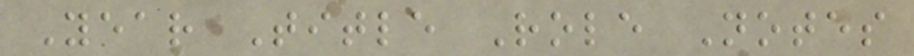Year Title Role Notes
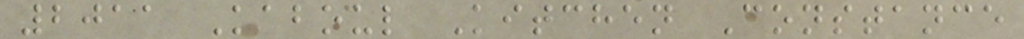2011 Kaboul Kitchen Constance
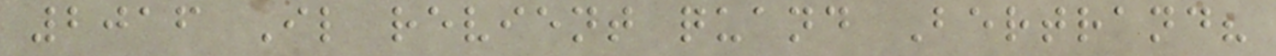2016 Il revient quand Bertrand?
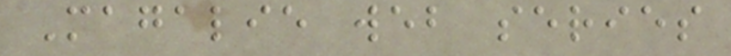Magalie web series
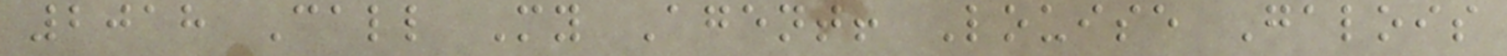2018 Call My Agent! Louise Galois
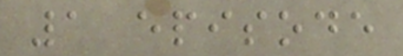1 episode
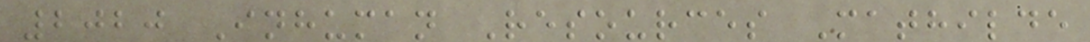2020 Inhuman Resources Mathilde
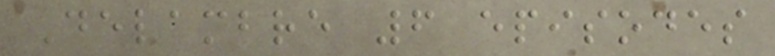Delambre 6 episodes
